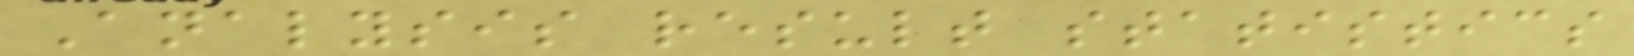Analysis result statistics
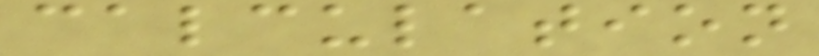calculation
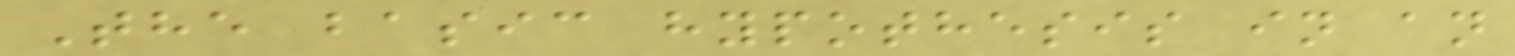The basic hypothesis in an
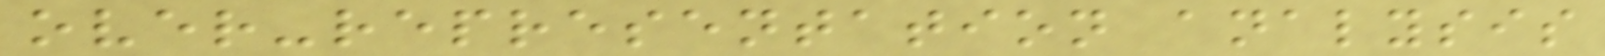over-representation analysis
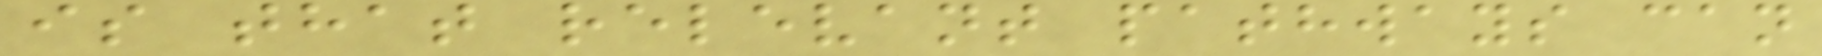is that relevant pathways can
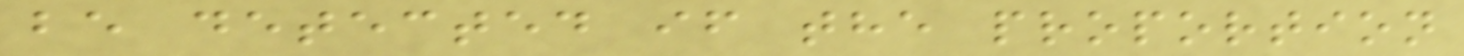be detected if the proportion
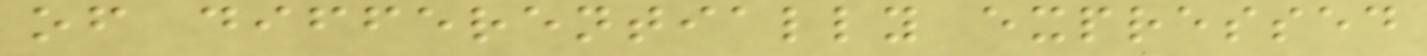of differentially expressed
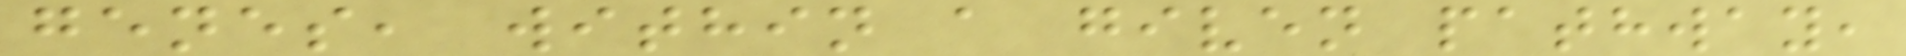genes, within a given pathway,
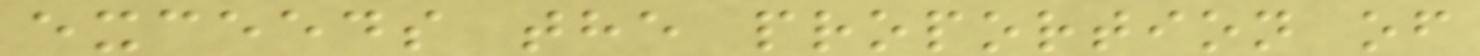exceeds the proportion of
